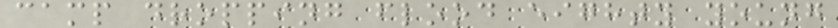camp dropping flood eighty young
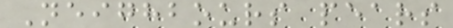Neighbours pears
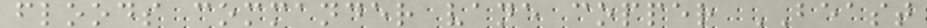floods commander vane copper BEAST
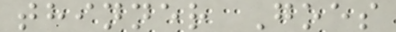thinner Goes
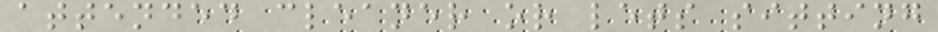attended cleaner or lets sitting
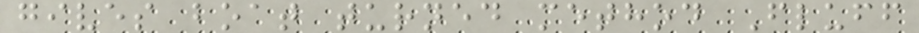gives boat turned method Fluff
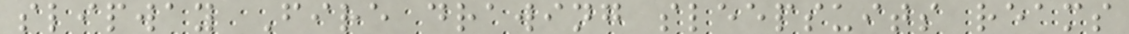slipway Fire drawing sleepsuits reams
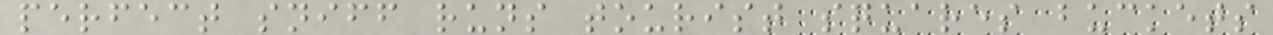perfect sniff runs tourist squares buckets
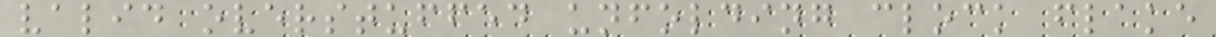valid overstuffed unfolding clock flake
